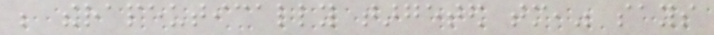be therapeutically targeted tomorrow," says
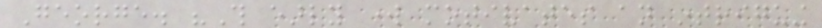George. "This early work motivates an intriguing
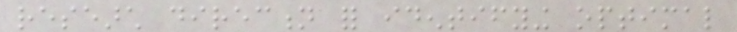research direction for identifying optimal
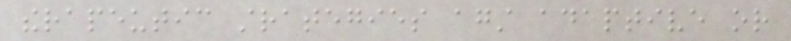therapeutic strategies against adaptive or
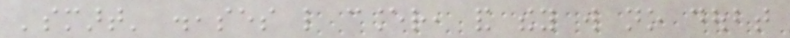'smart' diseases like cancer, and they will no doubt
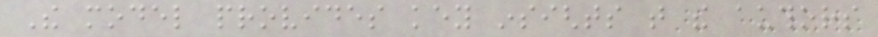The model provides key insights that the authors
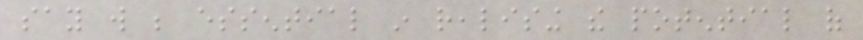say will be essential in realising the potential of
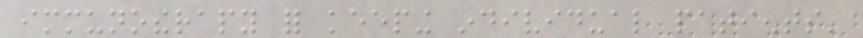immunotherapy for keeping individual patients'
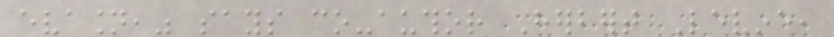evasion," says co-author Herbert Levine,
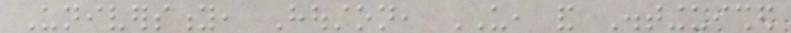University, Houston, US, and Distinguished
